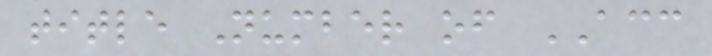title Number of ACC
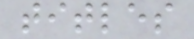titles
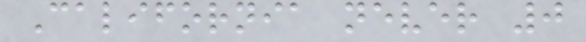California never 0
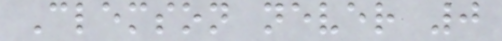Clemson never 0
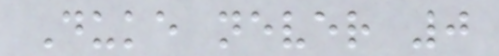Duke never 0
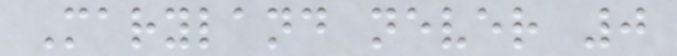Maryland never 0
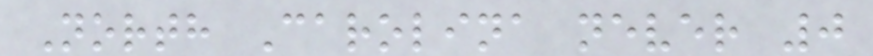North Carolina never 0
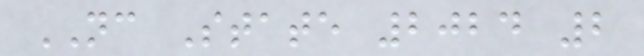NC State 2024 2
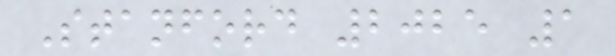Stanford 2025 1
